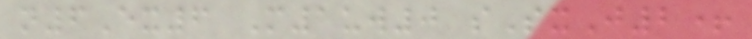n6Ex6 M1uw0 sSxJ2+
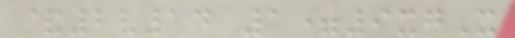&2v14 1=9xgX
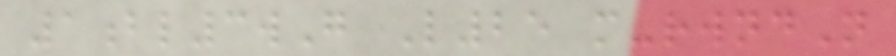1bl3wG L25 m-rwndN
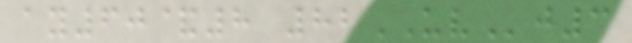ay60&8 82UVj3
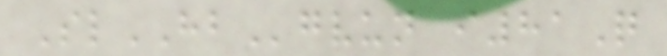SlHBgvun i81Q
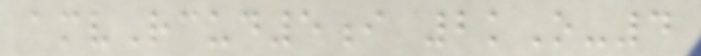amvRcud5i 2kO-4
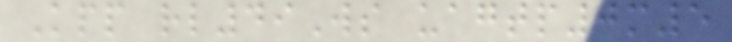Kpp rl49Ws uagtp0m5
